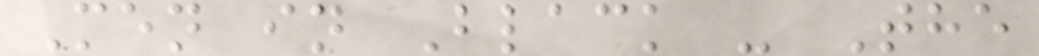Men in Black - The
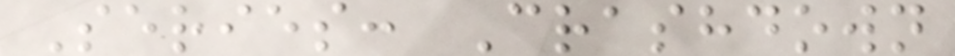Series: Crashdown
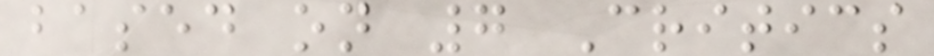based on 7 Critics
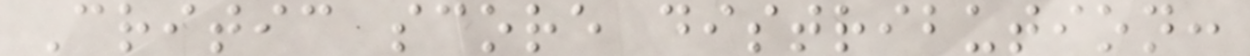Critic score distribution:
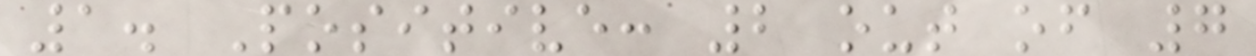1. Positive: 2 out of 7
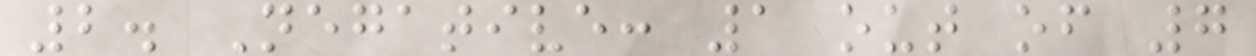2. Negative: 1 out of 7
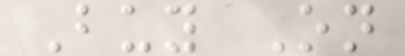Buy On
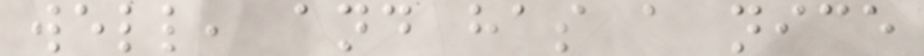well, and has a nice
